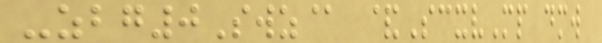-zbg0Swz@ &ScxvMp dmw
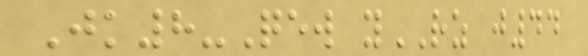Jk8-Qew yRZ j44
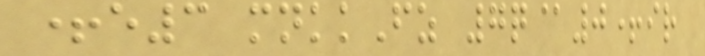+e3 mnkkFz 7q@0+ir
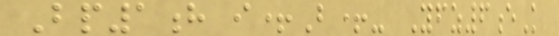Bp1h i+B+- Yfz6eK
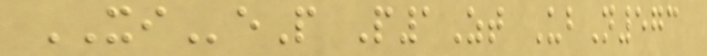XIeP P1Zt UbN573
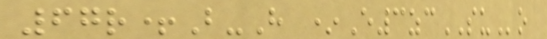67r+B-H *E3zcSUo
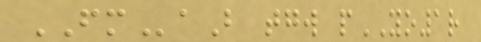FMaB tgw pYO1r
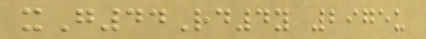xG44Rd4y 2975u
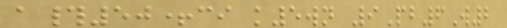a#50+ci k5wn 9Pb6W2
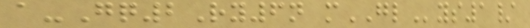a-Gq2Ry6n mGLys1/
